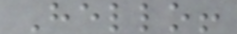Hello!
